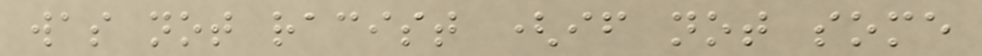was not racist (if not some
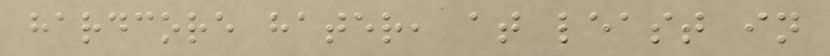hardcore hater, at least in
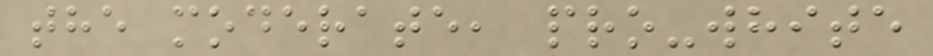the moderate, pro-white
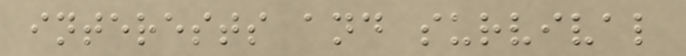interests and survival
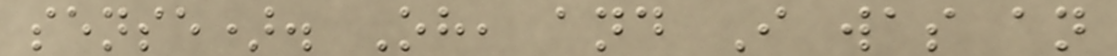sense). Oh, and I was an
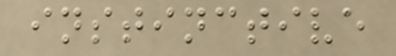instinctive
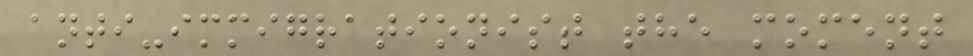anti-immigrationist the moment
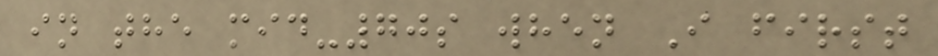in the mid-70s when I first
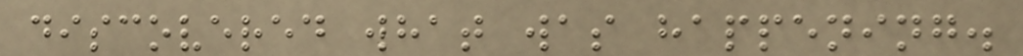discovered what was happening.
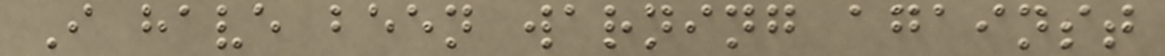I have been warning against
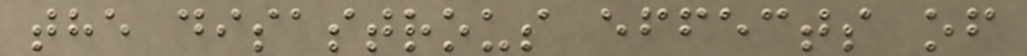the disastrous effects of
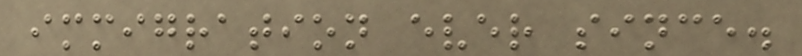immigration ever since.
